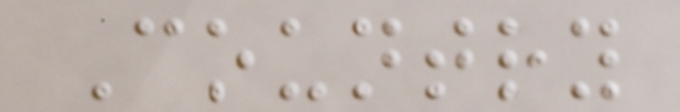Country
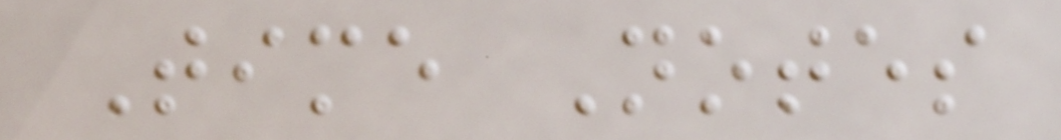Time Notes
